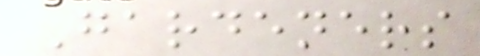Gardeners
